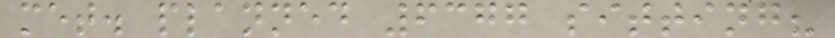met. planned 6377 sitting?
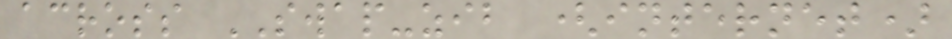across SWAP-zib (internet)
